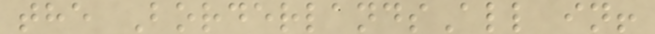the BorderlandsAll in!
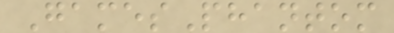GamesPhantom
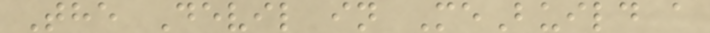The Devil in MeBuild a
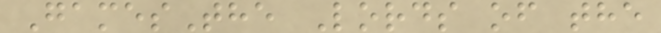GamesThe Lords of the
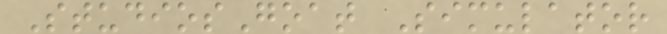StudiosGoat Simulator
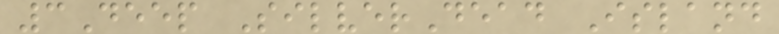3Deep SilverDead Island
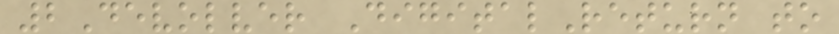2Devolver DigitalReturn to
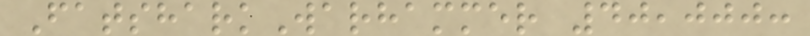FatsharkWarhammer 40,000:
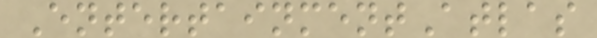EntertainmentAtlas
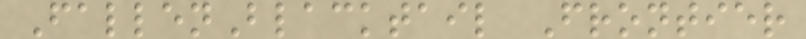FallenBlacktail Frontier
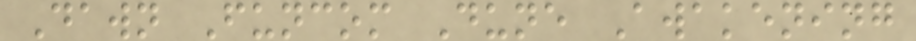Dawn Funcom Dune Awakening
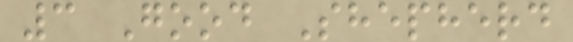3 Good Shepherd
